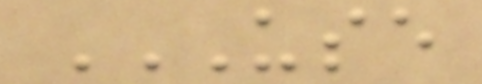USE
